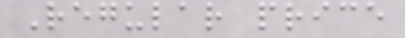Regular price
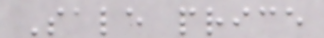Sale price
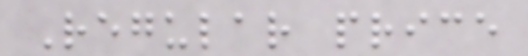Regular price
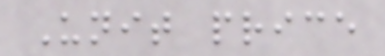Unit price
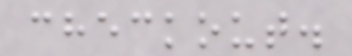checkout.
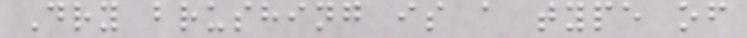Dry brushing is a type of
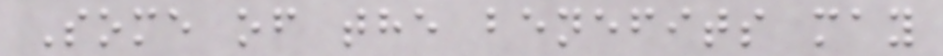Some of the benefits may
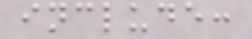include:
